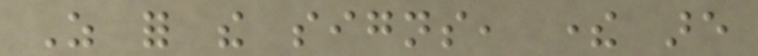As for the signs, there are
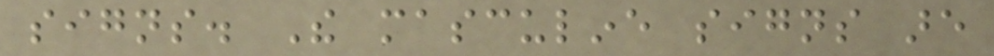signs. The masculine signs are
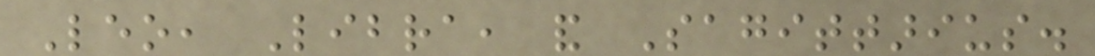Leo, Libra, and Sagittarius.
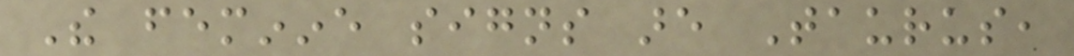The feminine signs are Taurus,
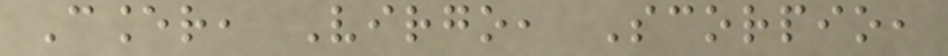Cancer, Virgo, Scorpio,
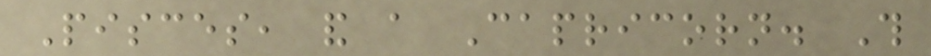Pisces, and a Capricorn. This
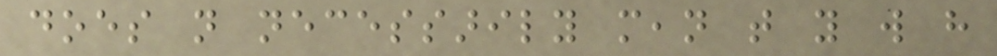does not necessarily mean that you will have
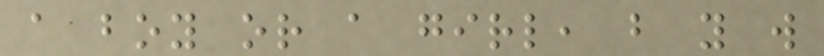a boy or a girl, but you will
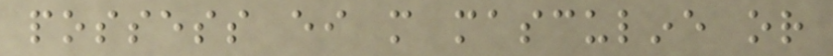possess either more masculine or
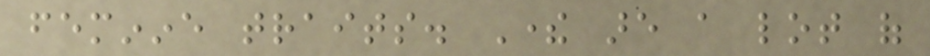feminine traits. There are a lot of
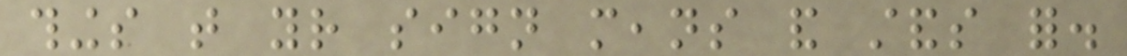things that your sign means and stands for.
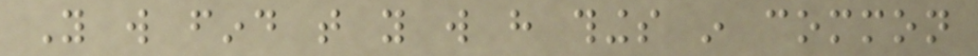You will find that you will have things in common
